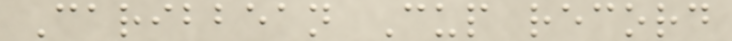Caribbean Cup record
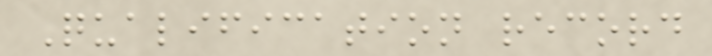Qualification record
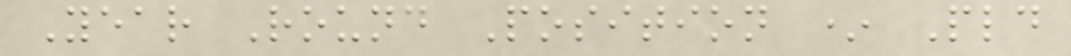Year Round Position * Pld
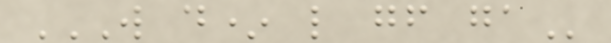W D* L GF GA
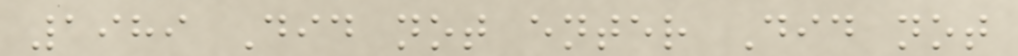1989 Did not enter Did not
